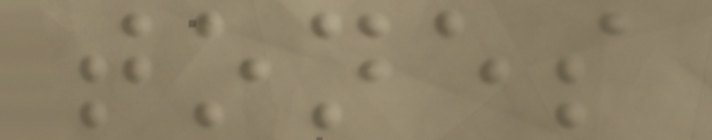tones
